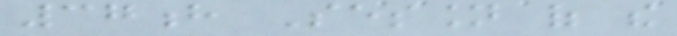37h Session of the
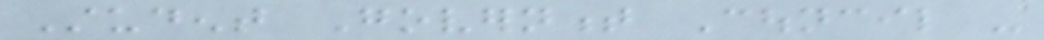Student Government Council -
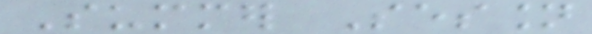Summer Session
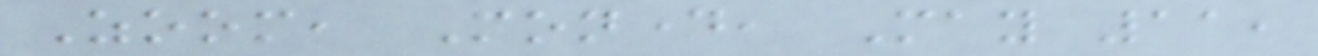Zoom, Monday, May 11,
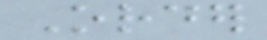Order
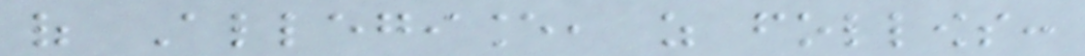of Allegiance, as follows:
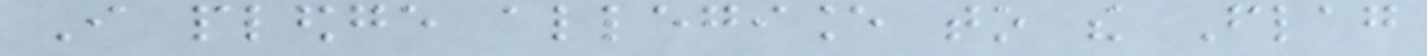I pledge allegiance to the Flag
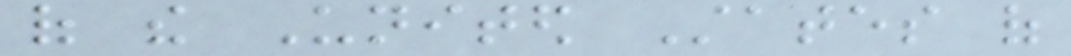of the United States of
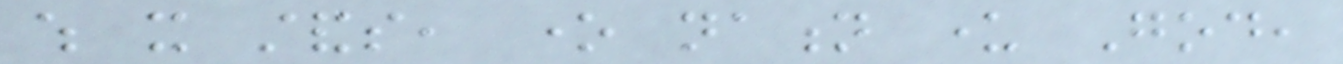which it stands, one nation under God,
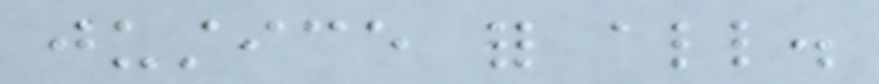justice for all.
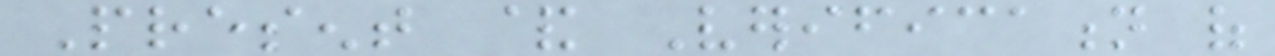Present & Verification of
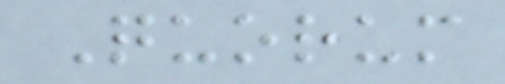Quorum
